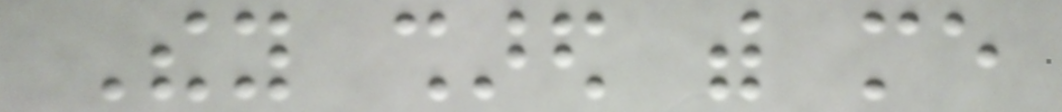They shared with me
